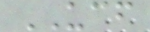UCF
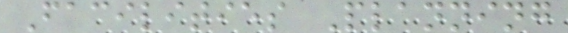Facilities Planning
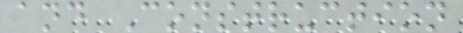and Construction
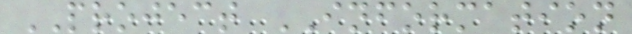PROJECT INFORMATION
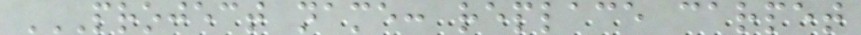PROJECT NAME: REPLACE CARPET
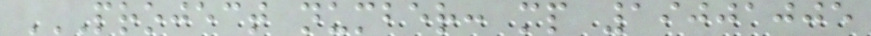PROJECT NUMBER: MP 19001005
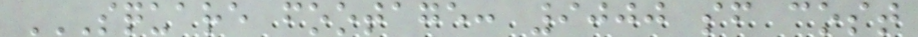SQUARE FOOTAGE: 9000 SF COST
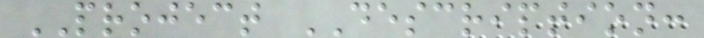PROJECT DESCRIPTION:
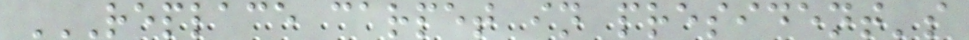REPLACE CARPET IN PRESIDENT'S
